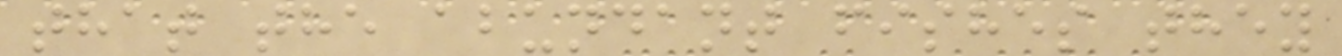that the abundant fishes they
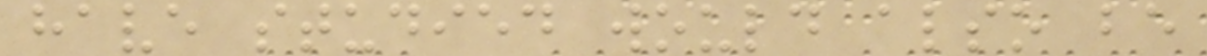have studied would also be
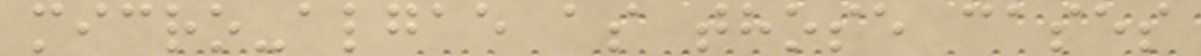micro-algae as those cases
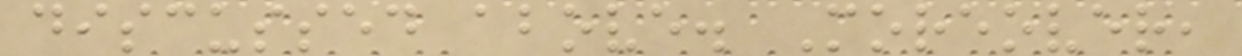discussed above. Moreover,
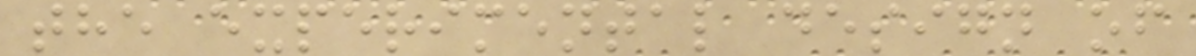the experimental design of
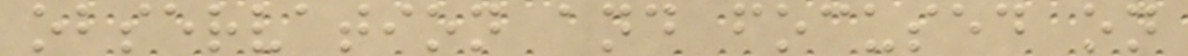observation and focused on
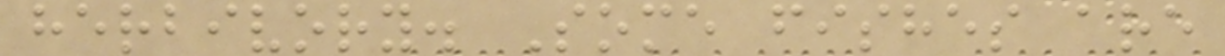herbivory. Some fishes are
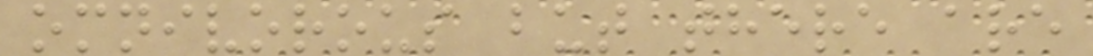omnivorous but there are
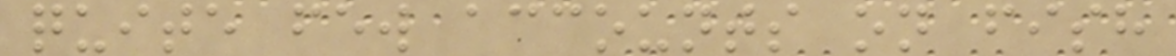quite few accounts on fish
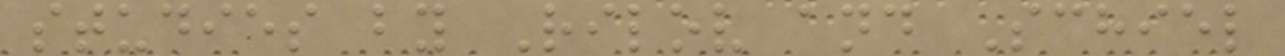studies by Rilov and Schiel
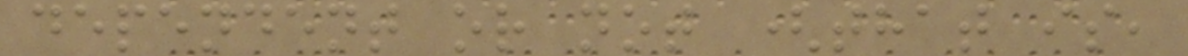dependent or not (that is,
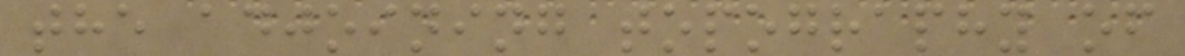the adjoining topography of
